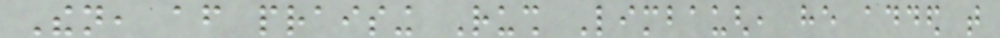Then, after praising Rush Limbaugh, he added that
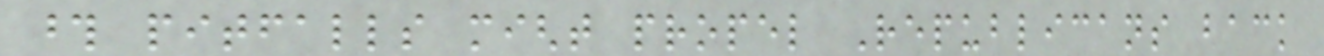those pitfalls might propel Republicans back
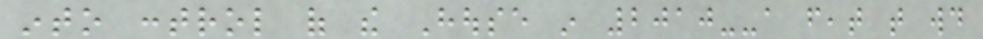into control of the House in 2010--a feat that would
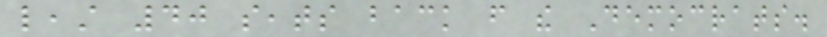least 40 seats back from the Democrats.
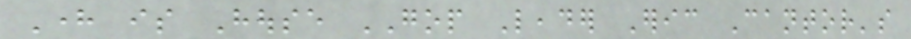Here is House GOP Leader Eric Cantor's
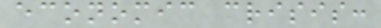economic crisis:
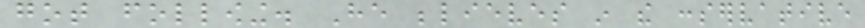got following. He believes in the conservative
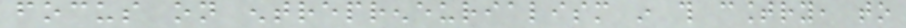focus on entrepreneurialism in this country, to
